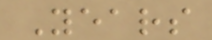Years
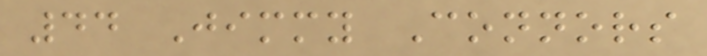44 Jimmy Connors
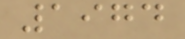1974
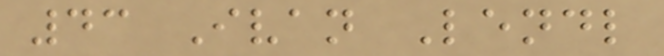43 Ivan Lendl
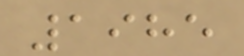1985
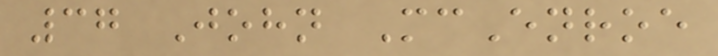37 John McEnroe
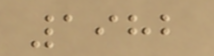1982
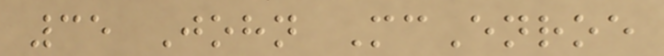35 John McEnroe
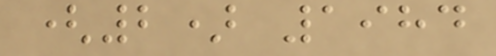(2) 1984
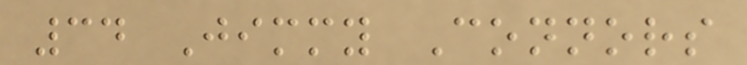34 Jimmy Connors
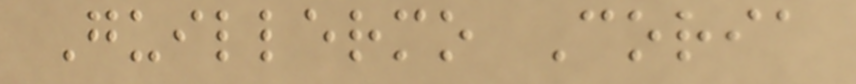Guillermo Coria
